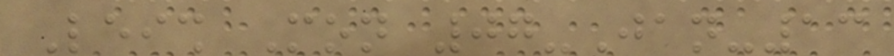Leish Mon 07-Jan-13
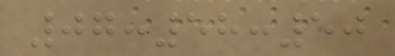07:58:50
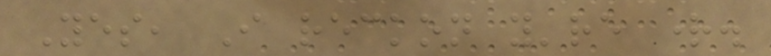Yes, I reckon you're right.
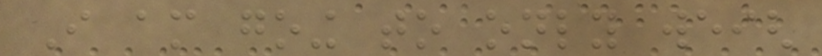I am going to only weigh
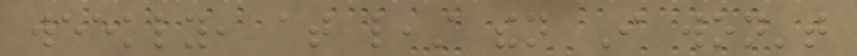weekly, at least then I won't
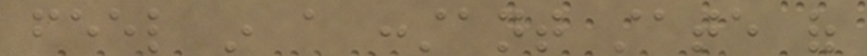feel in a constant state of
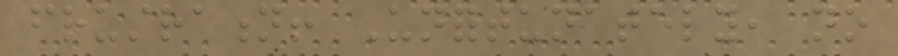frustration! Unfortunately, no
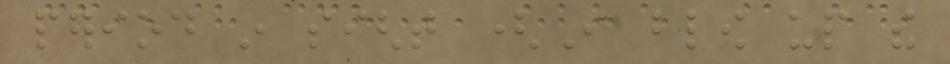period in sight (I blow up the
